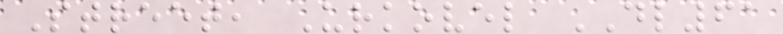Street, Urkovel DL61
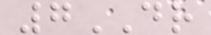7DR
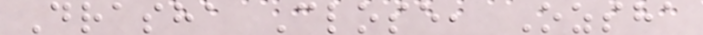Drasha Close, Ozsha
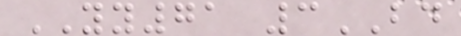YY71 3BD
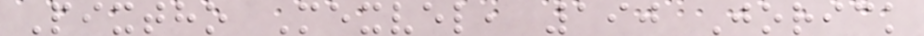Pixtho Mexvel, 190 Jorick
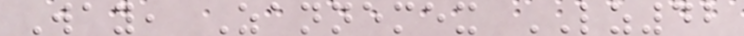Way, Zannemex LZ42
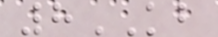8KB
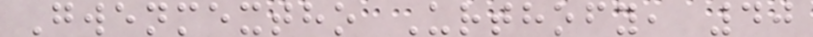Gwenmextho Urthofy, 40
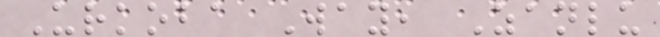Urkoba Way, Zanlu
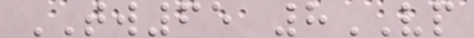TW65 8VP
